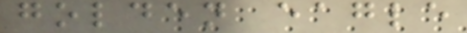golden eagle
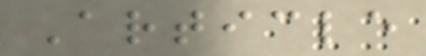Article
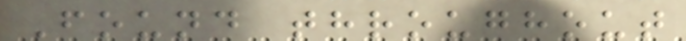Found throughout
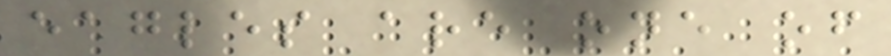eagles are one of
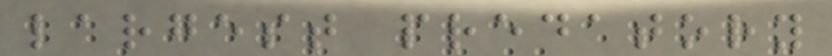largest predatory
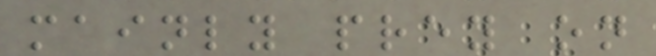mainly prey on
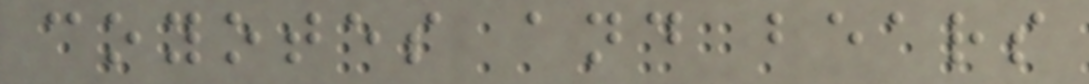coyotes and bears
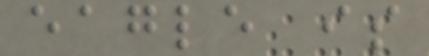eagle is
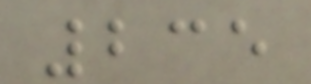235
